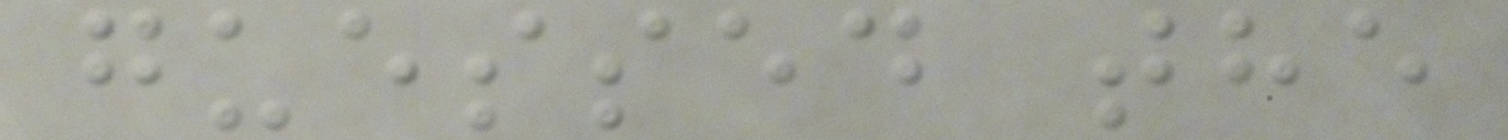guessed the
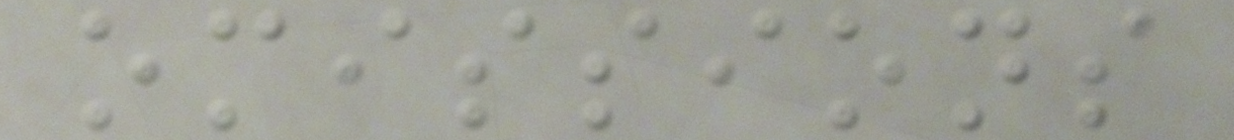omissions
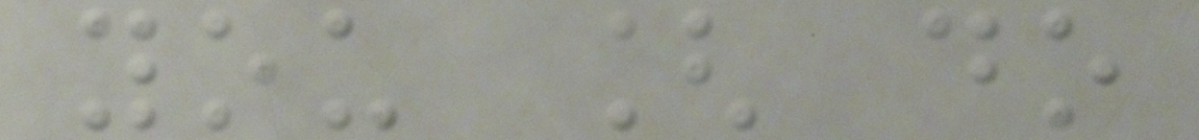you [ do
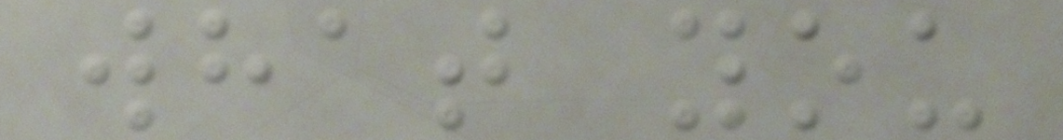what you
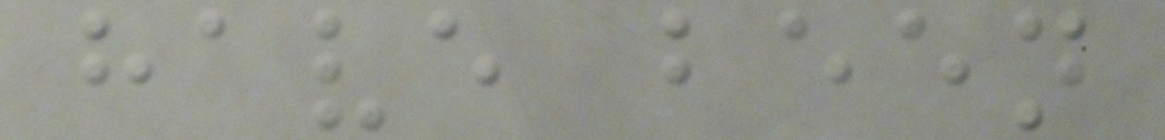have been
